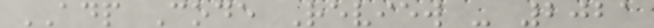ADP Code Review - 2021
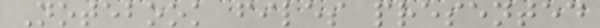Notebook files presented
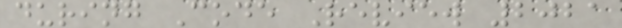during Code Review 2021
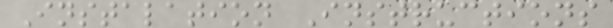Instalation Instructions
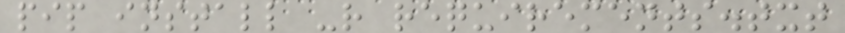pip install -r requirements.txt
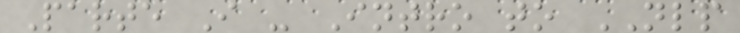Parte I - Intro to NLP
